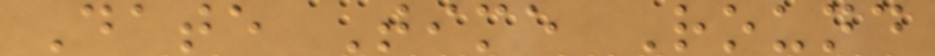Date Time Round
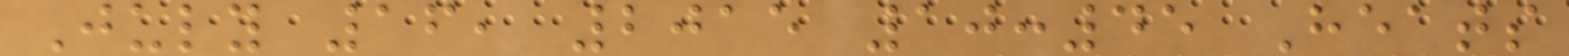July 16, 2015 10:45 Heats
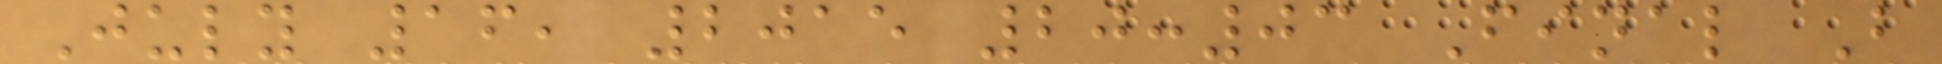July 16, 2015 20:03 Final B
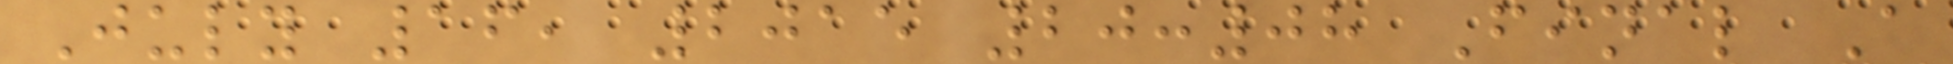July 16, 2015 20:08 Final A
